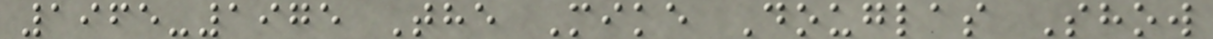1965-1975 The Mike Douglas Show
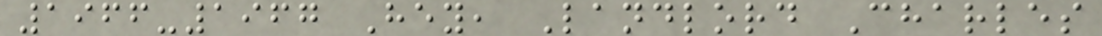1966-1967 Hey, Landlord Charles
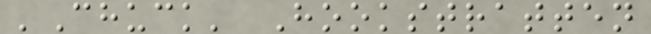'Chuck' Hookstratten
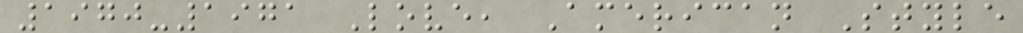1970-1971 Love, American Style
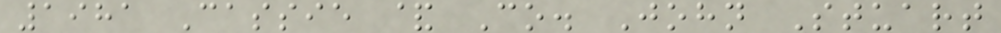1981 Cassie & Co. John Stuart
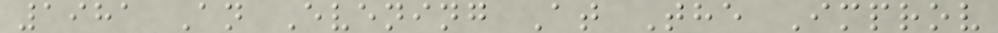1981 An Evening At The Improv
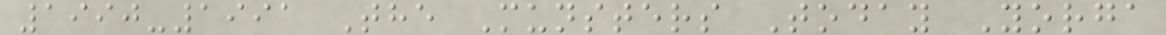1990-1991 The Munsters Today Yorga
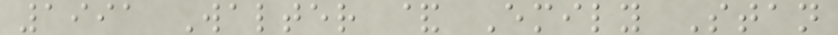1991 Walter & Emily Stan
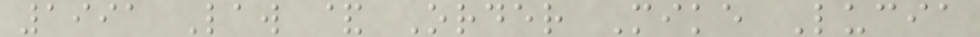1991 Law & Order Mike Lucia
